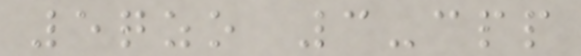5qzo 3-cpp
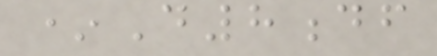*D8df
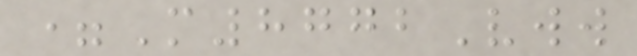=M8772Vww
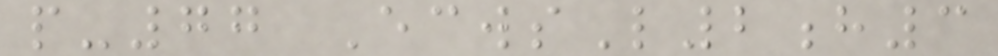p-77 EcwsL2h3
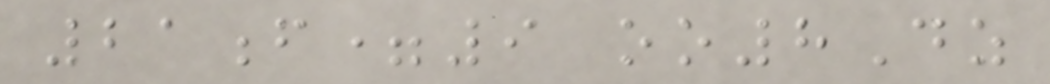21f=9 oo8Dz
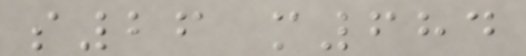s26 m684
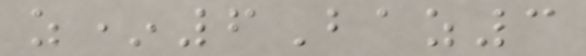z*6Baz3
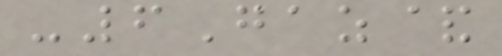-6Gaz&
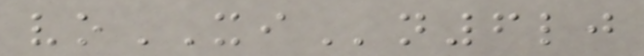voXIn6lj
